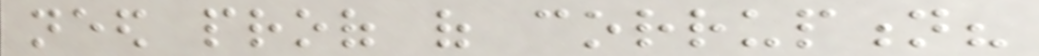need proof of corruption?
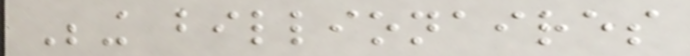Being billionaires
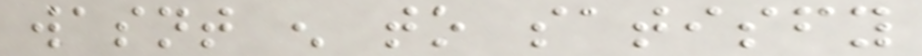wasnt enough to satisfy
